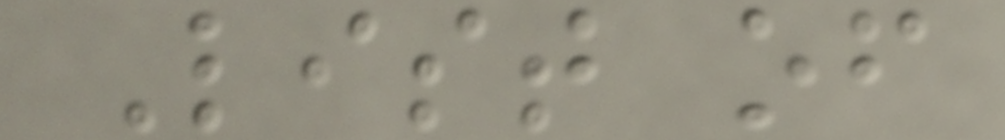List of
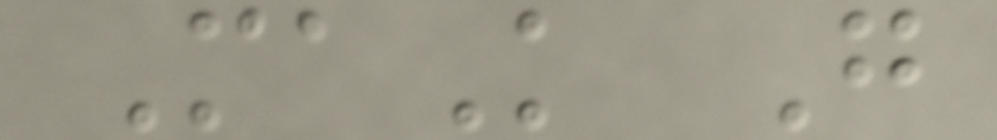MaK G
